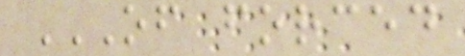OF FORCED
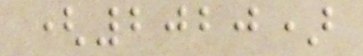(2020)
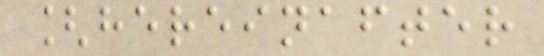[hereinafter
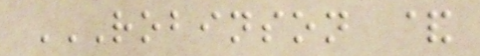ROBINSON &
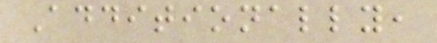Additionally,
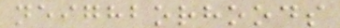neighborhoods
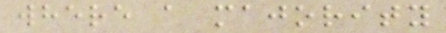where a majority
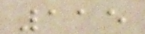115
